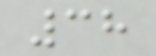38
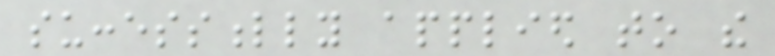successfully applied to the
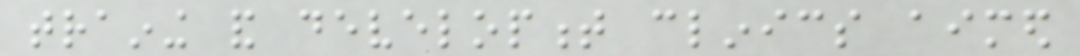training and development clinics aimed
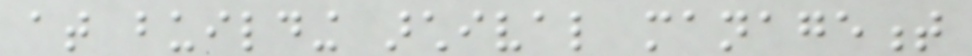at building archival management
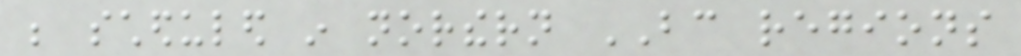be scheduled in northern BC regions
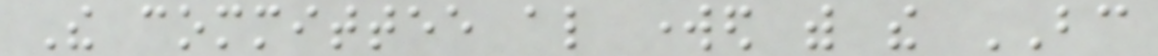The committee also worked with the BC
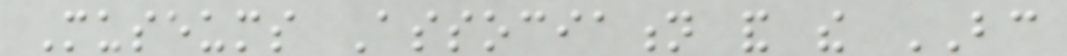Museums Association and the BC
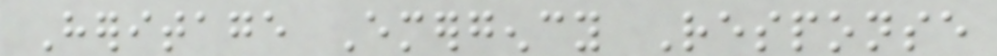Heritage Emergency Response
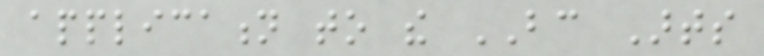application to the BC Arts
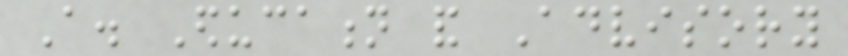A. Education and Advisory
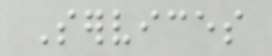Services
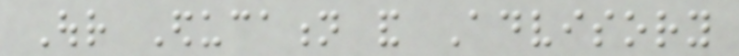Our Education and Advisory
